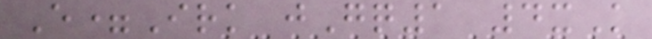E=Irk jGq1 4xK
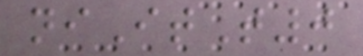niItT0
